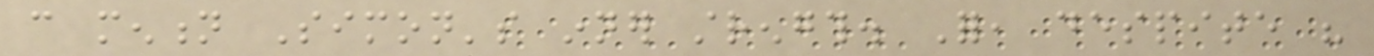can mention Simon's inner strength. For, despite his
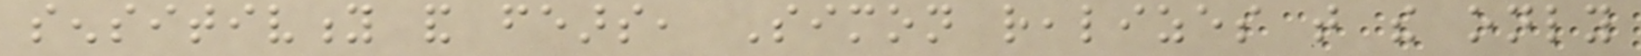sensitivity and fears, Simon realizes that the only
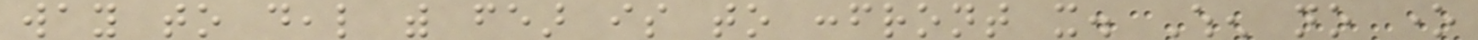way to deal with fear is to confront it. When no one
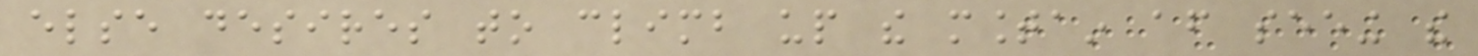else desires to climb up the mountain after seeing the
